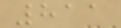811
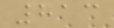813
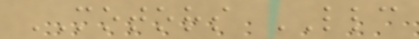MOTORS LLC
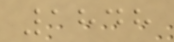1848
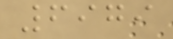6979
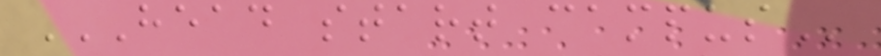HEAD START CAMPUS
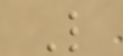L
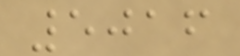5016
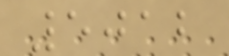5012
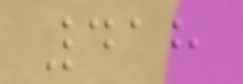418
